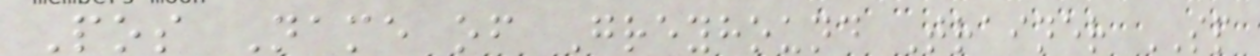Pos Name of Greyhound Trainer SP
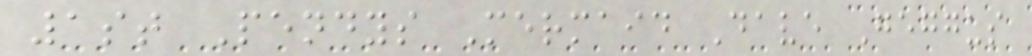1st Pendys Mermaid Dave Geggus
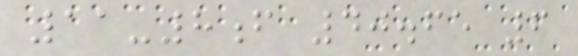11-8f 40.65 6
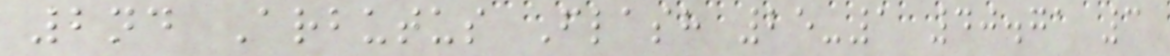2nd Arbutus Flash 25-1 40.71 3
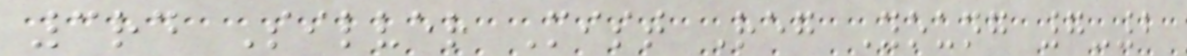3rd Silver Mist Reg Young 7-2
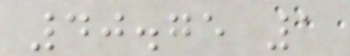40.75 1
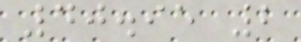40.95 2
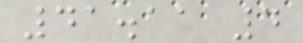41.11 4
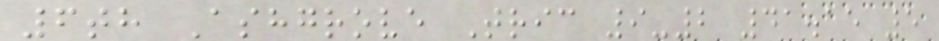6th Ashgrove Tric 9-2 41.15 5
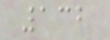132
